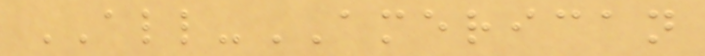ALL-AMERICAN
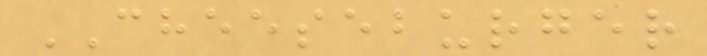CHEESEBURGER
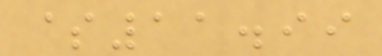$11.99
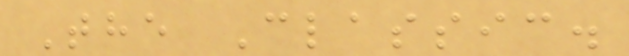The Classic.
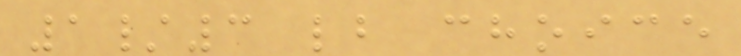1/3 lb choice
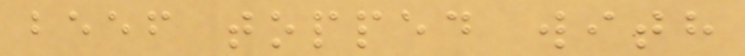beef topped with
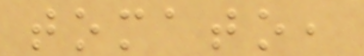tomato,
